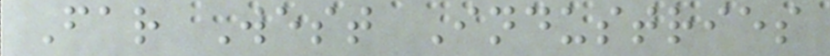Far West Industries
